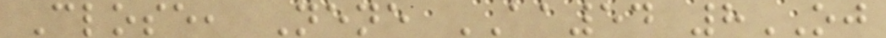Close, Nene AA54 8OJ
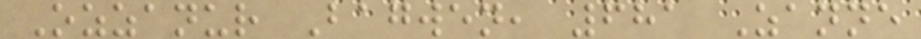Ozzanur Bagwen, 681 Zanne
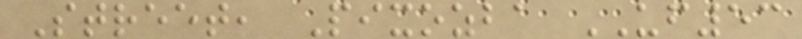Street, Pixozba UF53
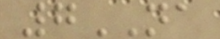7NA
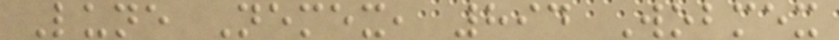Lune Nemex, 894 Wobmex
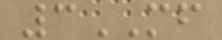3MF
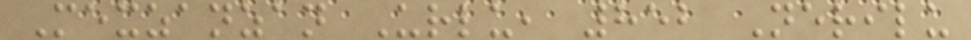Mexzanzan Urlu, 852 Nerilu
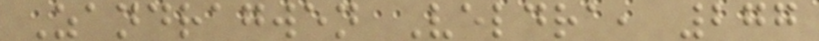Zandragwen Veldra, 277
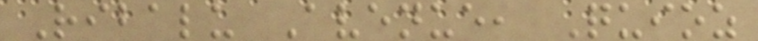Ribalu Avenue, Quioz
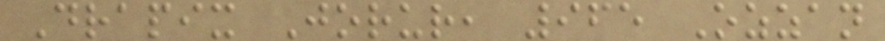Drapix Jorur, 965 Ozzan
